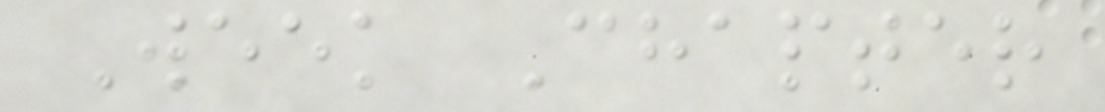Week Chapter
